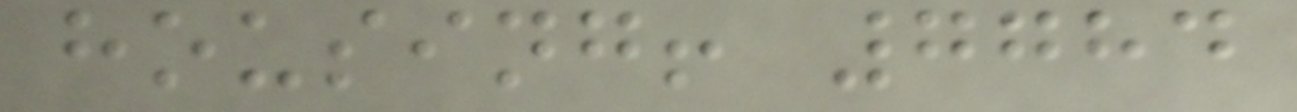housing! 7784
